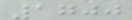1700
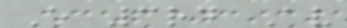E 3rd Av
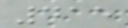415
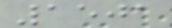1501
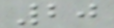20
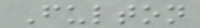Fulton
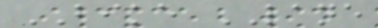BIKE LANE
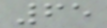65
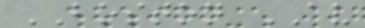BOSTON AV
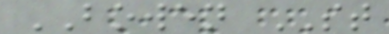BOWEN ST
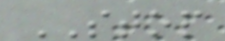STOP
